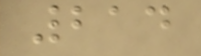214
